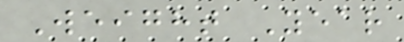Weight Year
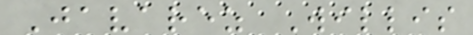Javarez Willis
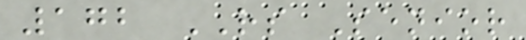172 RS Senior
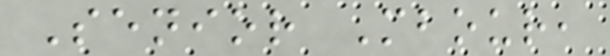Senior Mbour,
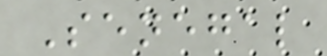Senegal
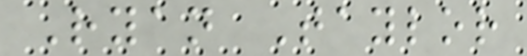Ryan Taylor
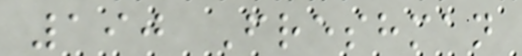190 Freshman
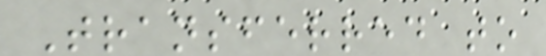Transferred to
